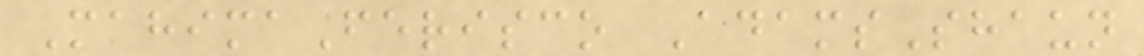MahimaFerisco AdamsShaun
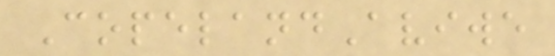CopelandAviwe
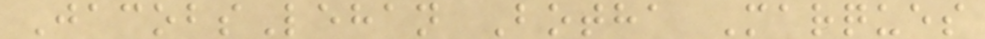JacobsLehan Botha Marques
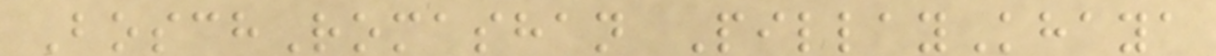BoschRomashan PillayKhaya
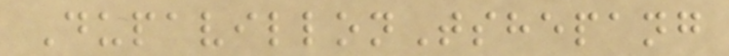DupavillonTshepang
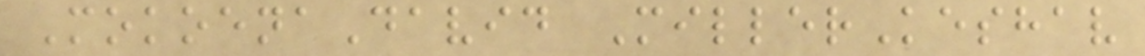MokoenaDavid MillerKeshav
